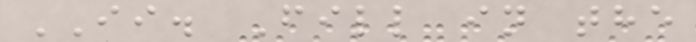II. Fill in the
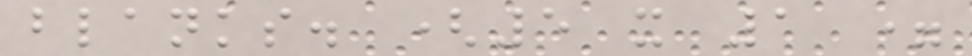blanks. (5 x 1 =
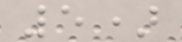5)
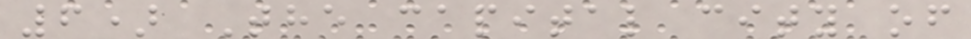6) The capital city of
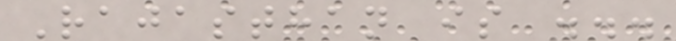Rajasthan is ...
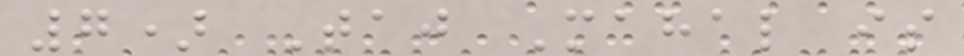7) Taj Mahal is
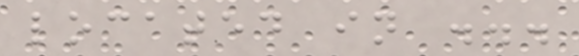located in ...
